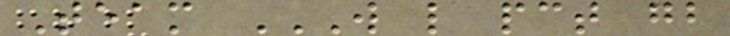Team W L PCT GB
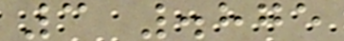3 .875
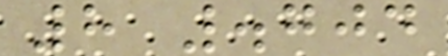8 .704
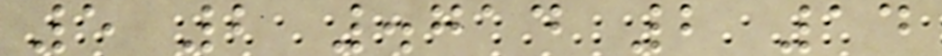5 2 .714 2 14
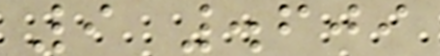9 .609
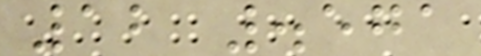12 .571
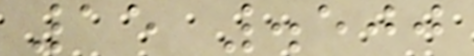15 .500
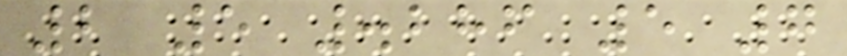2 5 .286 5 7
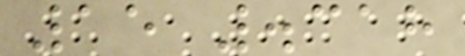15 .318
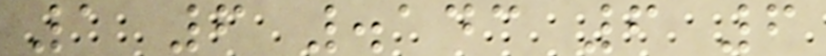1 6 .143 6 6
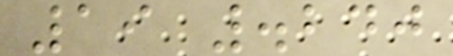19 .240
